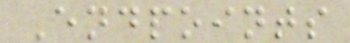Endpoints
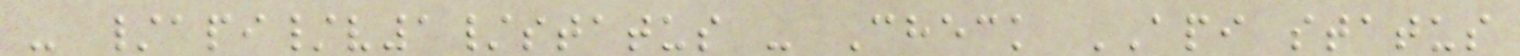- /api/v1/status - Check API status
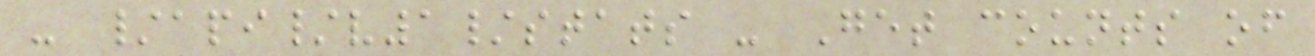- /api/v1/stats - Get counts of
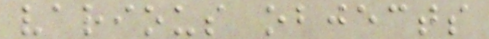various objects
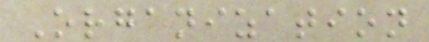Organization
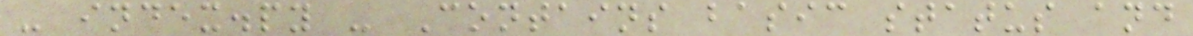- index.py - Contains basic status and
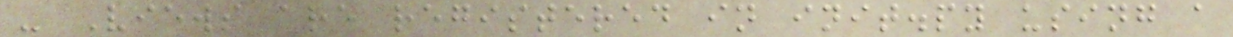- Views are registered in init.py using a
